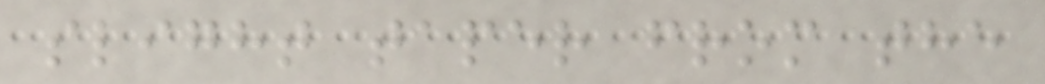slight taper from the
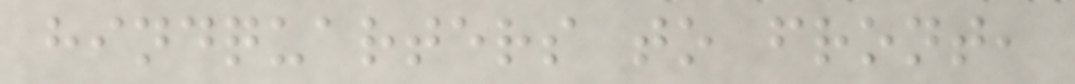hindquarters to front,
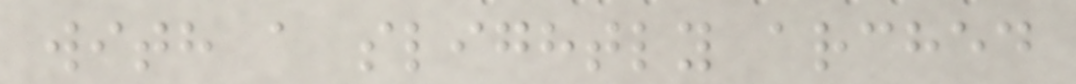with a slightly arched
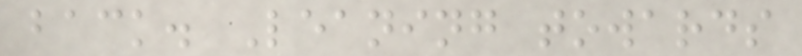back. Leaning towards
